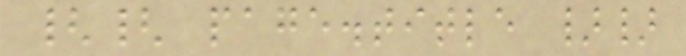{{ page.title }}
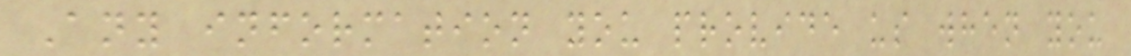Any information you provide us when you
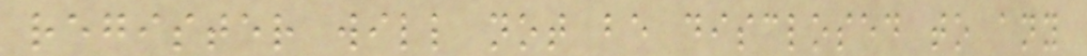register will not be disclosed to any
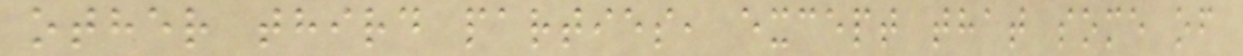other third parties, except that some of
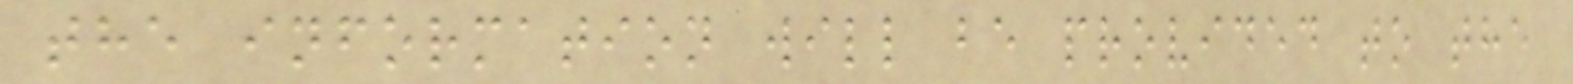the information will be provided to the
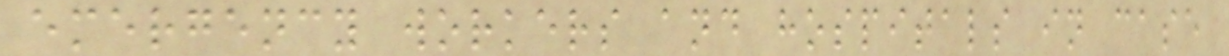emergency workers and hospitals in case
